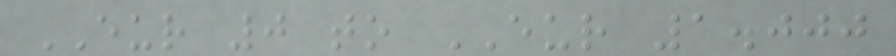EUR 0 to EUR 1.000
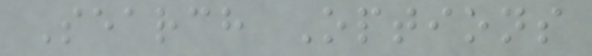Search Options
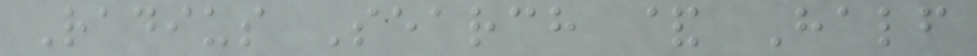Radius Search & Half
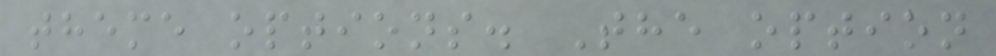theme options. The option
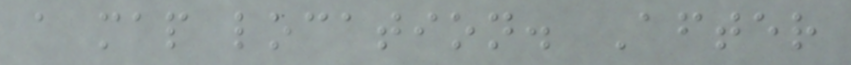a map location. After
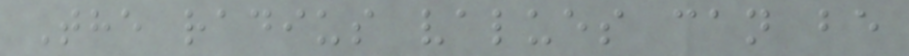The radius values can be
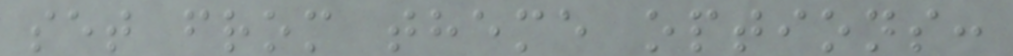set from theme options:
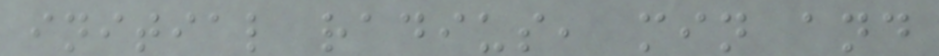initial radius, min and
